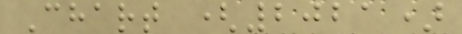Chart (2021)
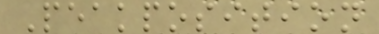Peakposition
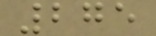275
